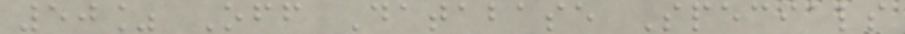50% Off Database Specials
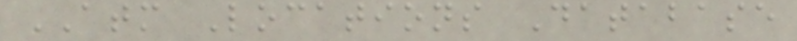ATM Locations Database
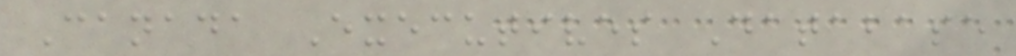Canada Executives Database
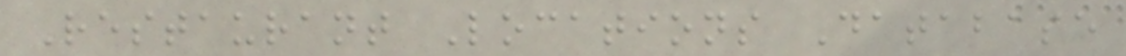Restaurant Locations Database
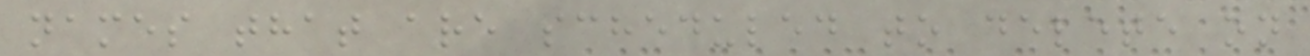names that are scheduled to delete on
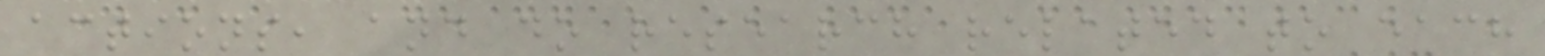actions, and do research related to each
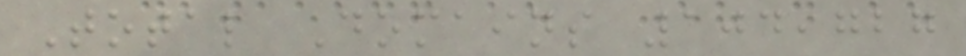Total Domains 104,727
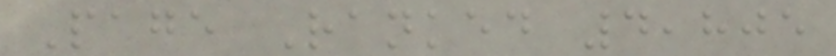Page Ranked 4,805
